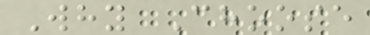Why Choose
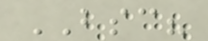BSC?
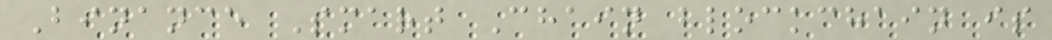Binance Smart Chain blockchain is
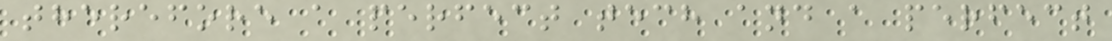therefore a perfect tech and a perfect
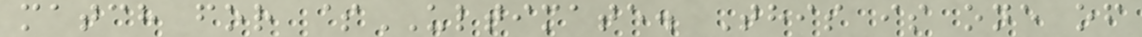match for $ULTIMATE. This is one of
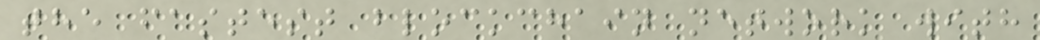the fastest blockchain network with
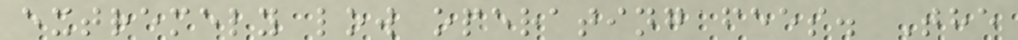extremely low operating fees. The
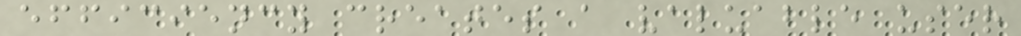efficiency creates a valuable user
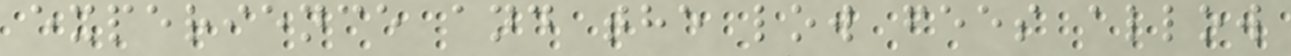experience and the low fees allow
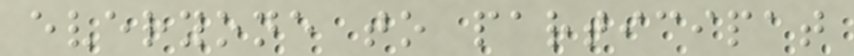everyone to participat
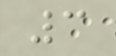3
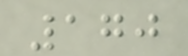170
